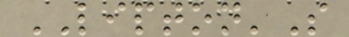LIPTON'S
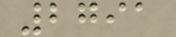2791
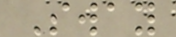Sway
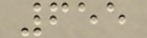655
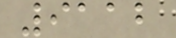9112
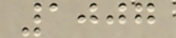1007
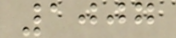1007
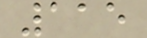115
